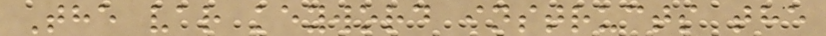The var keyword instructs the
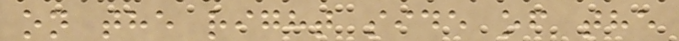on the right side of the
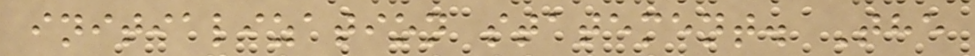initialization statement. The
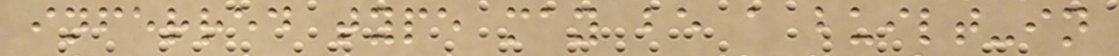inferred type may be a built-in
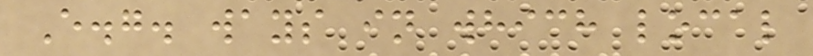E.g. ways in which local
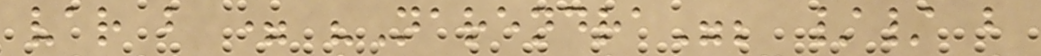var b = "Narendra"; // b
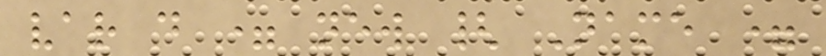var d = new { Name =
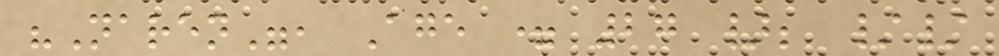"Naren", Age = 27 }; //
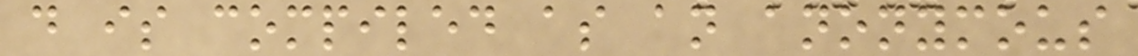d is compiled as an anonymous
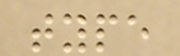type
